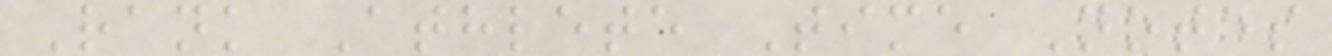Rank Athlete Time Notes
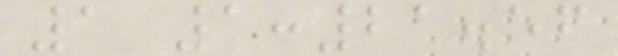1 1:21.56
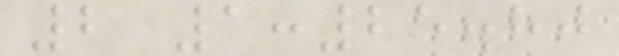2 1:25.80
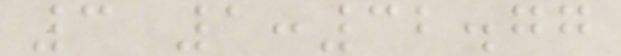3 1:32.77
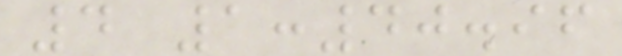4 1:40.96
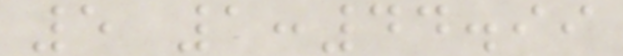5 1:44.99
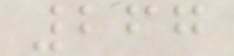267
